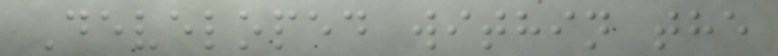Developed within the
